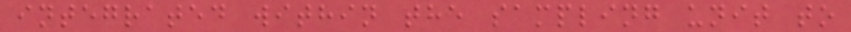integrated within the sampling unit to
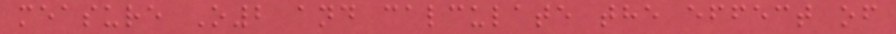measure O2 and calculate the effect of
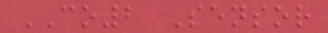CO2 Sensor
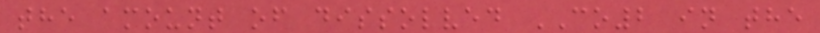the amount of dissolved CO2 in the
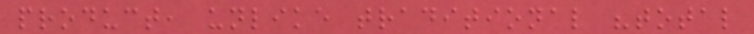product, unlike traditional "total
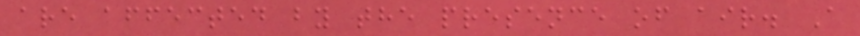are affected by the presence of air. A
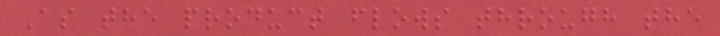As the product flows through the
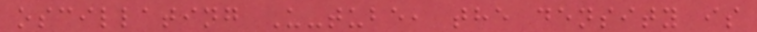oscillating U-tube, the density is
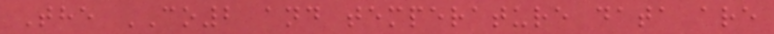The CO2 and temperature data are
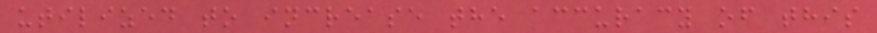utilized to increase the accuracy of this
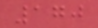170
